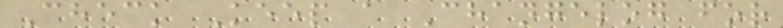Check Keep a Changelog for
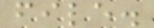file.
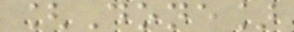[Done]
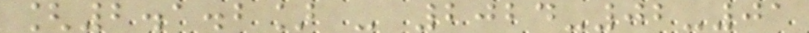[2.1.2] - 2024-02-01
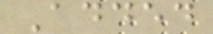Added
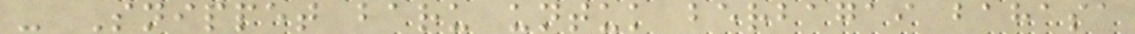- Snippet baru untuk berbagai bahasa
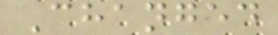Changed
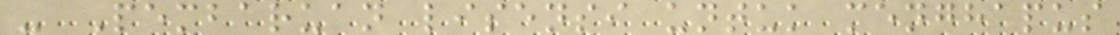- Pembaruan lisensi untuk menghapus
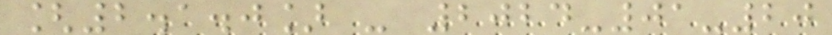[2.1.0] - 2024-01-20
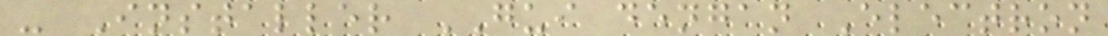- Installer GUI dengan Electron
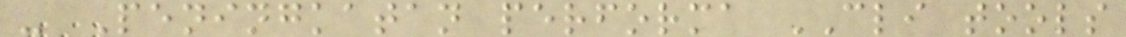- Peningkatan performa CLI tools
